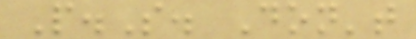P.S. Don't
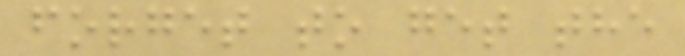forget to get the
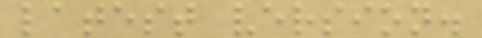latest version.
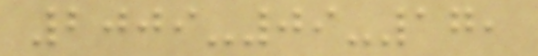2009-09-17,
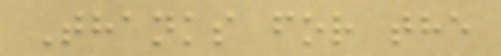Thanks for the
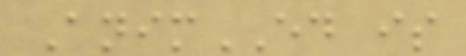AnimED is
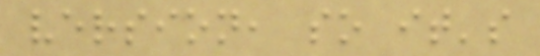version, so it's
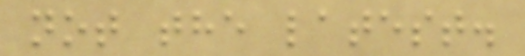not the latest.
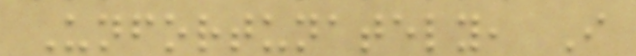Unfortunately, I
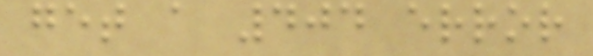get a 404 error
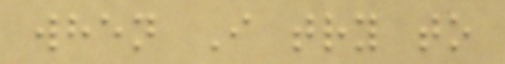when I try to
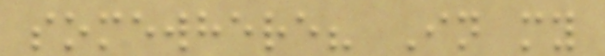somewhere? In my
